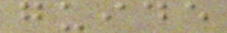guide
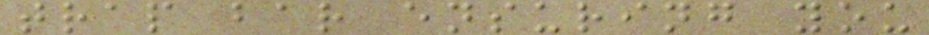trap bar ensuring you
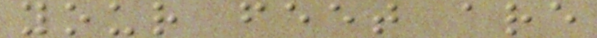your feet are
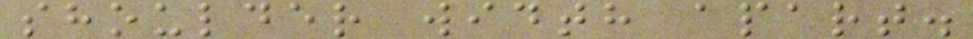shoulder width apart.
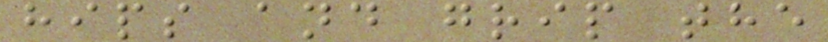hips and grip the
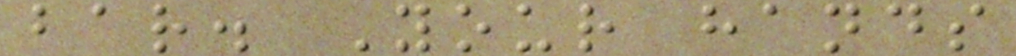bar. Your hands
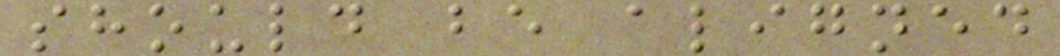should be aligned
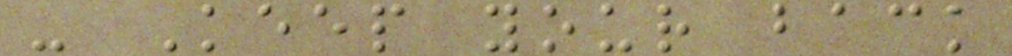- Keep your back
